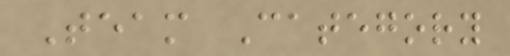Team Category
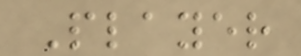Player
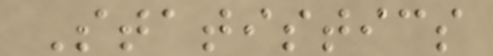Statistics
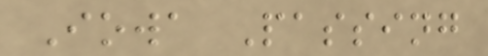Iowa Passing
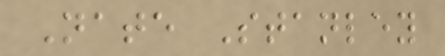Nate Stanley
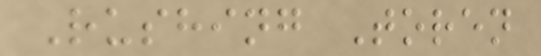Rushing Toren
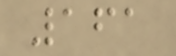161
